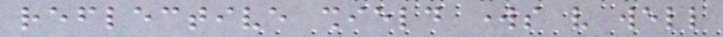reflective shield works very well
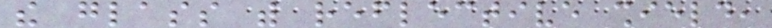the glass with reflective shield,
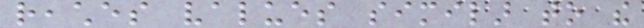reaches values similar to the
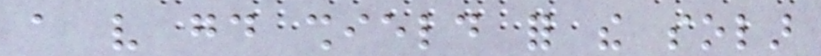a very good shield for the solar
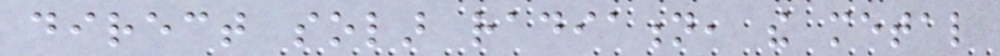direct solar radiation, the metal
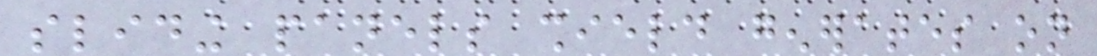sliding panels shield generates on
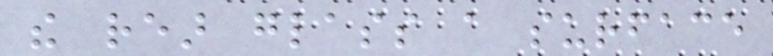the rear glass a surface
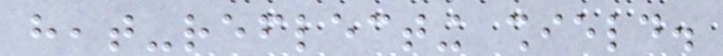heat-reflecting shield.
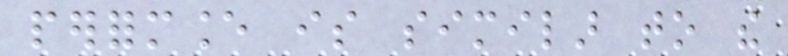performance is similar to the
